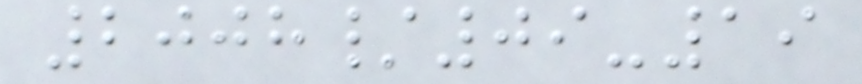2008/09-19
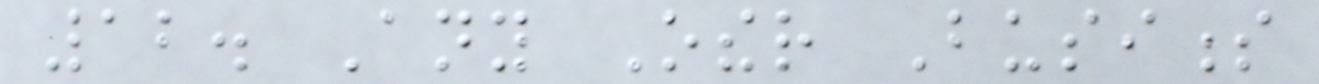12. Any Other Business
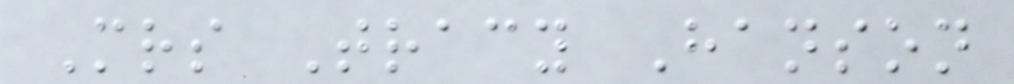Mrs Tracy Hanson
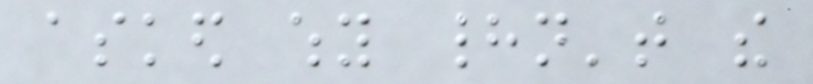asked why hadn't the
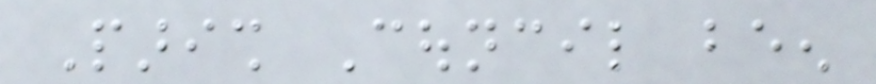Parish Council been
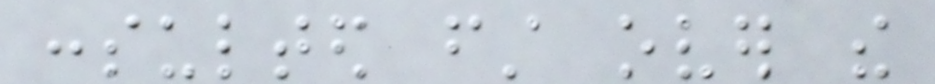consulted first over the
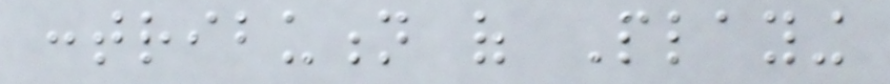contribution of Playing
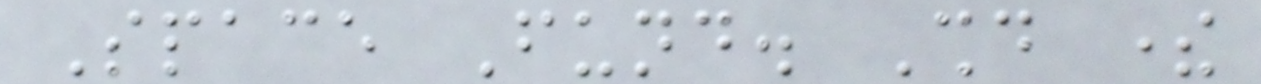Space Fund. Should there
